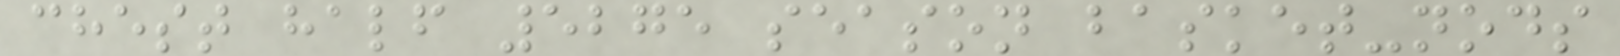chest half 5275 season basket-nods
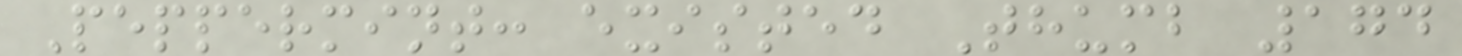Peppermint: existed Thumb 174
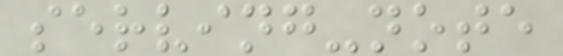serving-note
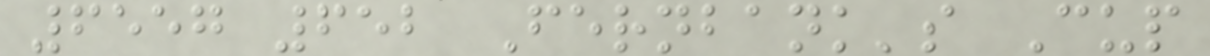6557 652 Fernbank's Cup
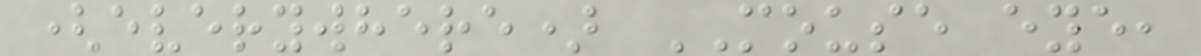(everywhere) MOUSE eye,
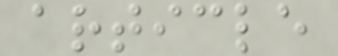article
